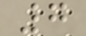7
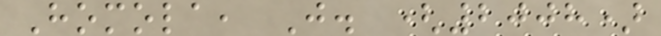Homola, J. (2008)
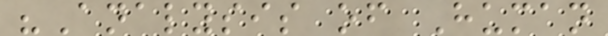"Analysis of Human
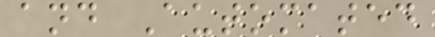and Automated
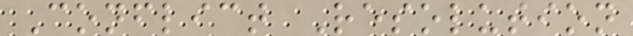Conflict Resolution
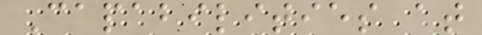Capabilities at
